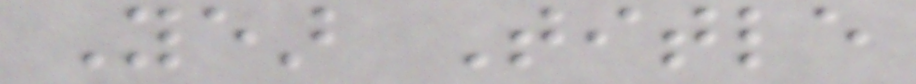Year Title
